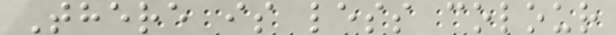There is less colour
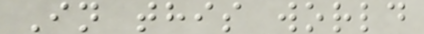In this world
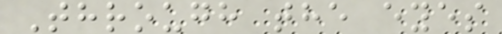Through the eyes
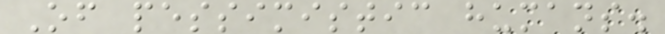Of pessimistic humans.
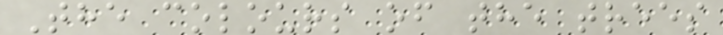The colours of the trees
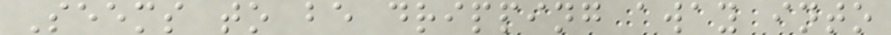Seems to be dripping away into
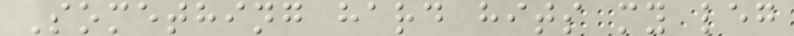Something hard hits my leg
